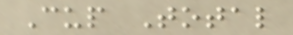Cup Total
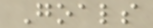Goals
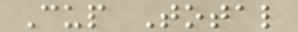Cup Total
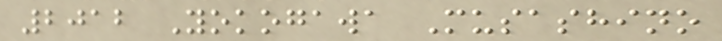2012 Yokogawa Musashino
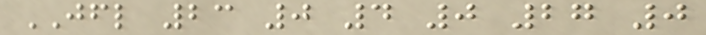JFL 23 0 4 0 27 0
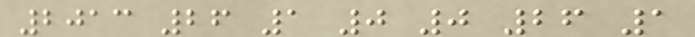2013 26 1 0 0 26 1
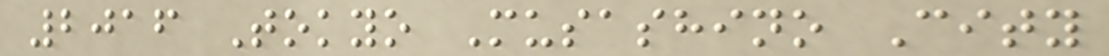2016 Tokyo Musashino City
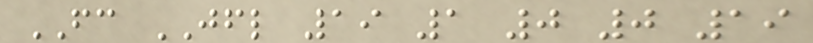FC JFL 19 1 0 0 19
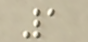1
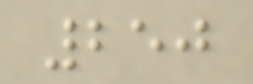250
